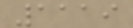1119
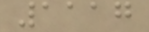1117
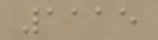1115
